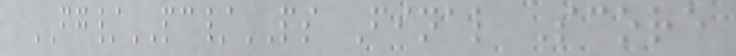FG/PC/PS Final Score
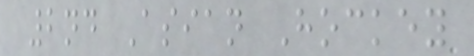2nd Asian Hockey
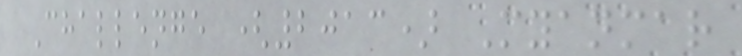Challenge (2013) Myanmar
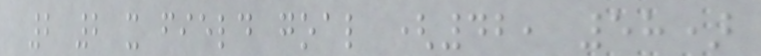2 2 x field goal (42, 58)
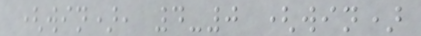(win), 4-0 (win)
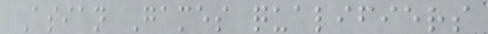Asian Games qualifiers
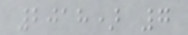2018) 7
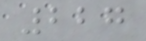227
